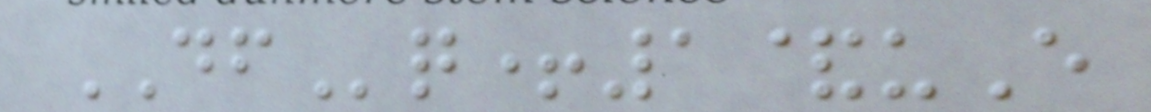DFq+1&uE
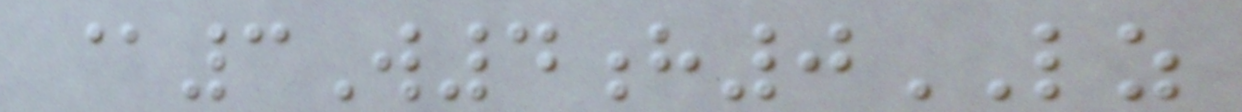@3W4h0LZ
